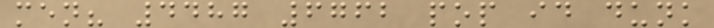men? 4487 6762 pop id dunk
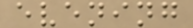evening
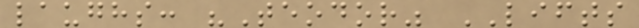laughs: "Teodor" LIFTS
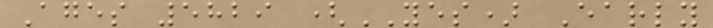Ages 5829 (YES) Early
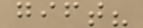gift?
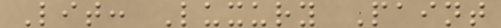Lit: Luxury Paint
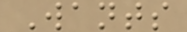Wants
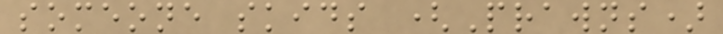someone skids (Prawns)
